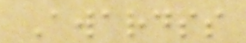Awardss
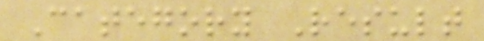Category Result
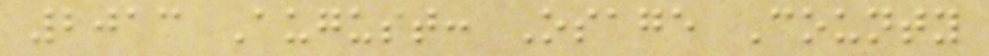2013 August: Osage County
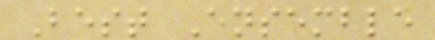Best Ensemble
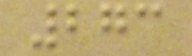273
